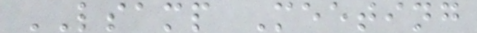LSAMP Meeting
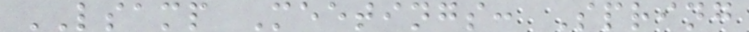LSAMP Meetings: Spring
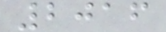2016
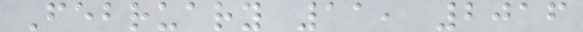February 11, 2016
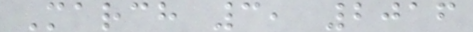March 3, 2016
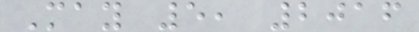May 5, 2016
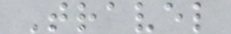Travel
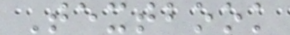Textbook
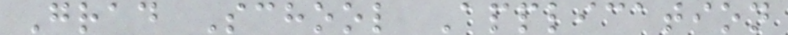Grad School Application
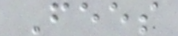Fees
